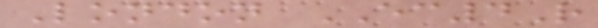London EC4R
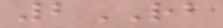2RB
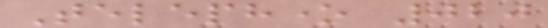Telephone 020
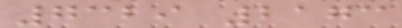7329 2173
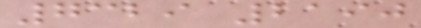7329 2190
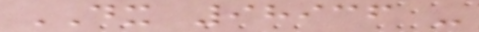DX 98936 -
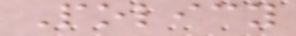Policy
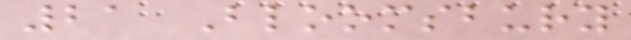21 Bloomsbury
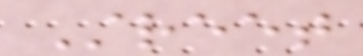Street
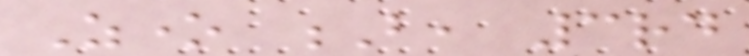Zone B, 3rd
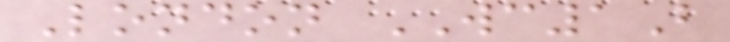London WC1B
